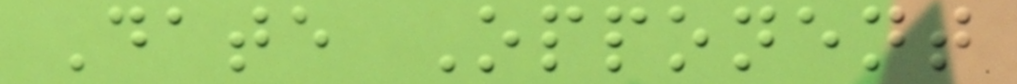Date Opponent
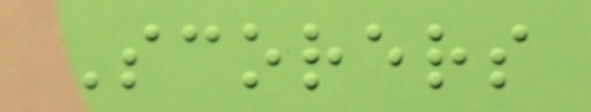Scorers
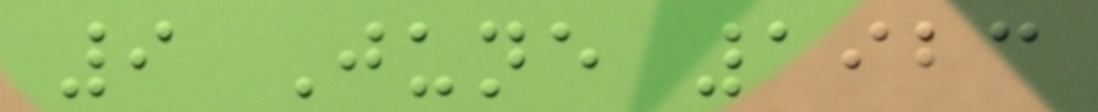9 June 1923
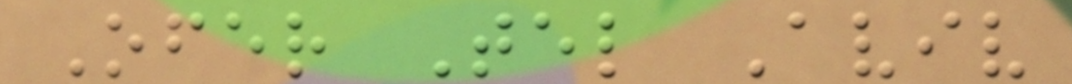Ofer Tel Aviv
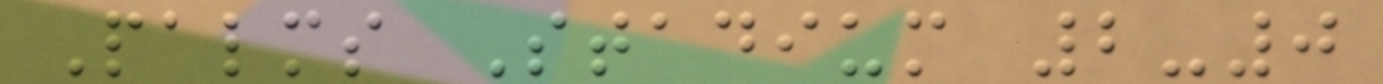Palms Stadium 2-0
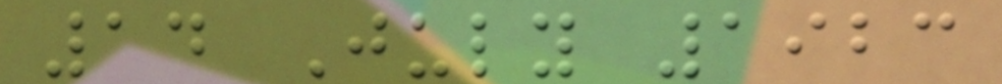14 July 1923
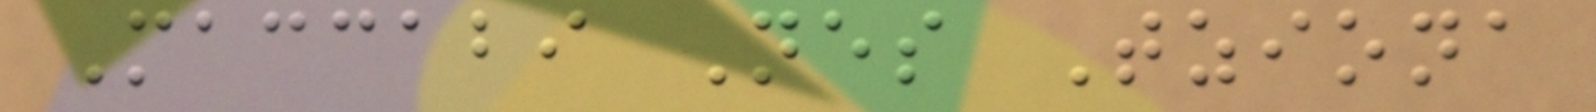Maccabi Nes Tziona
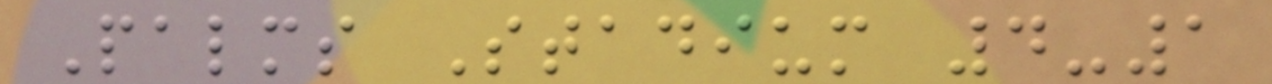Palms Stadium 4-1
